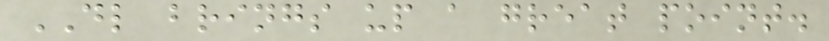DL brings up a great point.
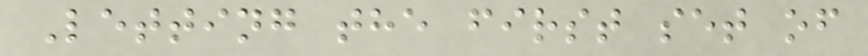Letting the first set of
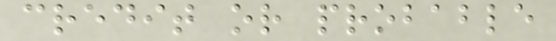credit or probable
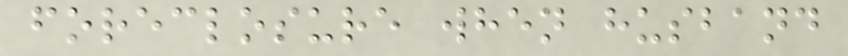foreclosure when husband
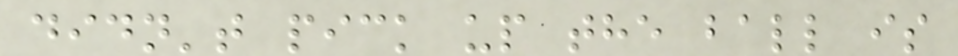didn't pick up the ball is
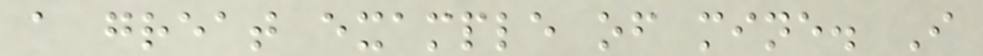a great example of mine. I
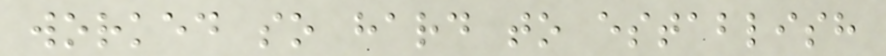worked so hard to establish
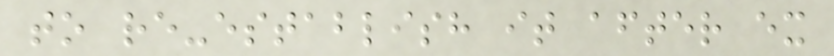to re-establish it after ex
